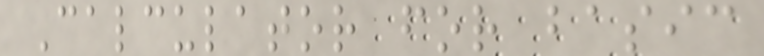Calculator for basic
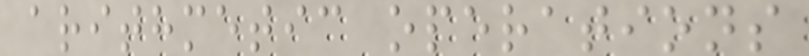arithmetic operations
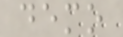demo
